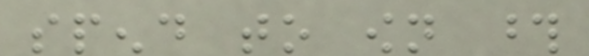spend to own those
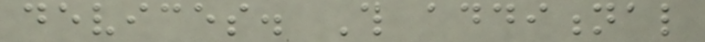devices. This additional
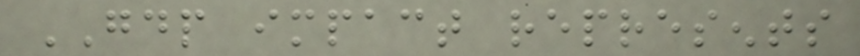GDP impact represents
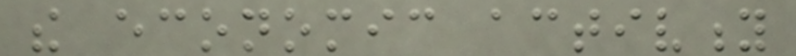the economic activity
